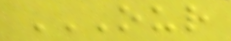OUR
